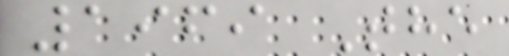1969 The
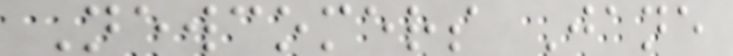Newcomers Jane
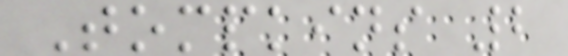Tompkins 2
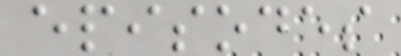episodes
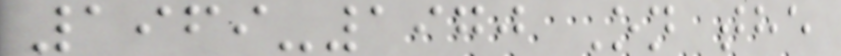1969-1970 On the
